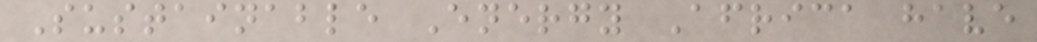Sustainable Energy Africa have
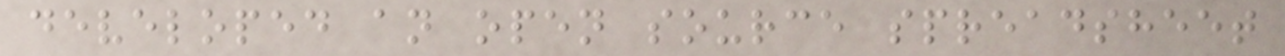developed an open source spreadsheet
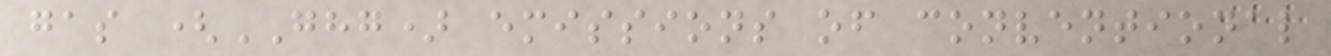gas (GHG) emissions of conventional
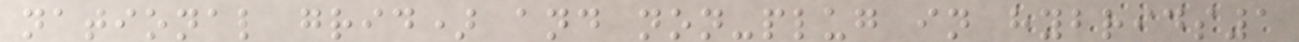national grid) and non-plug in hybrids1
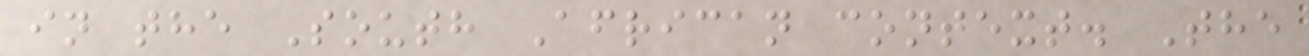in the South African context. The
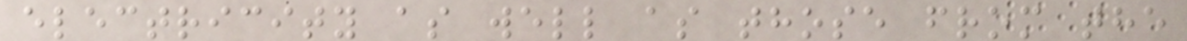electricity as well as those from the
